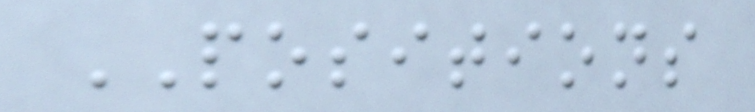POSITIONS
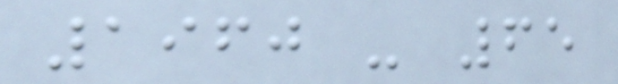1960 - 65
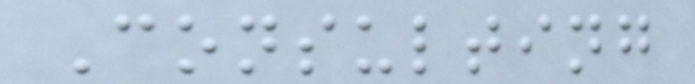Consulting
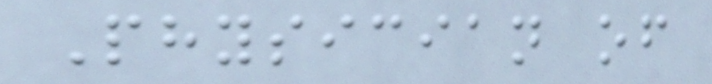Physician of
